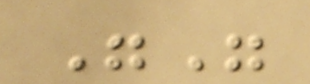""
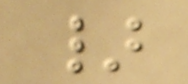}
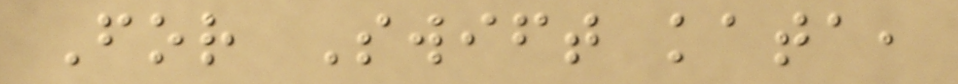For Swift kata,
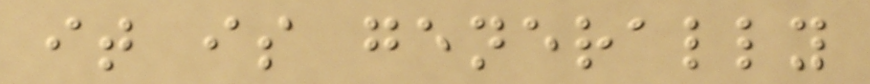it is generally
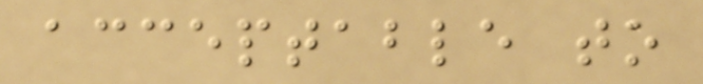acceptable to
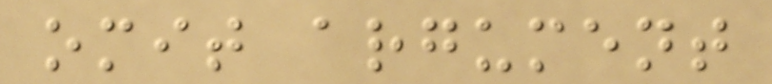omit argument
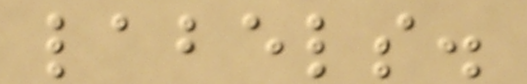labels.
